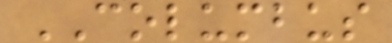COLUMBUS
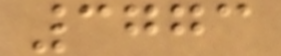3773
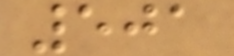501
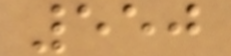550
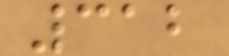312
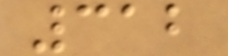312
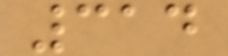314
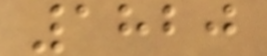1820
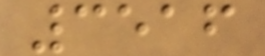3516
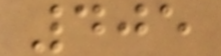405
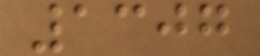1307
